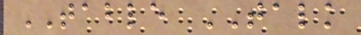TABLE TALK
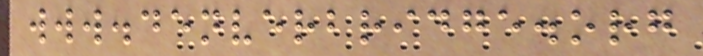www.denverbridge.org
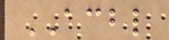ACBL
